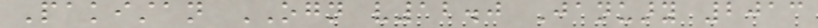Pakistan OGN v12.0 January 2013
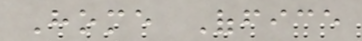Home Office
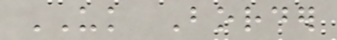UK Border
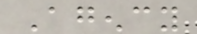Agency
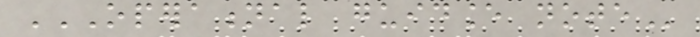OPERATIONAL GUIDANCE NOTE
